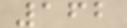162
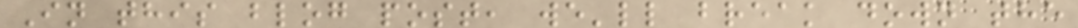In this blog post, we'll break down the
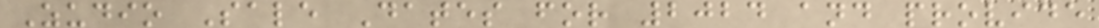Zudio Sale Dates for 2024 and provide
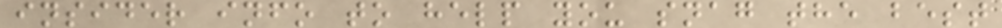insider info to help you snag the best
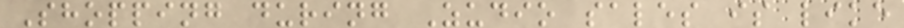Shopping during Zudio sales is like
